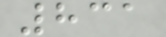831
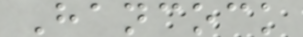Hancock
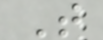T
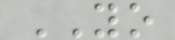YO
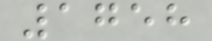1758
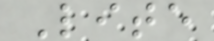Lite
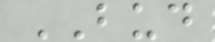BUD
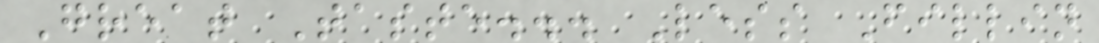Great Taste... Less Fillin
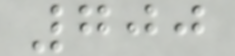700
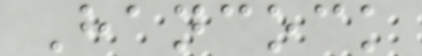Hancock
